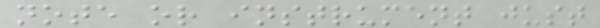note or instrument just
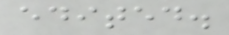edited.
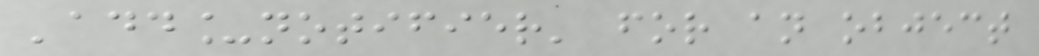'add_notifier' for an object
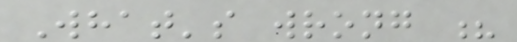What's wrong ?
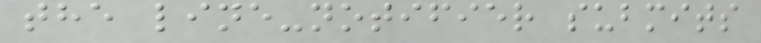the line-notifier submits
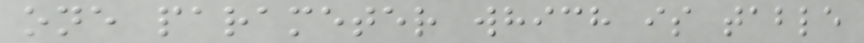one parameter which is table
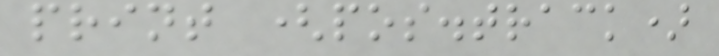print (pos.track)
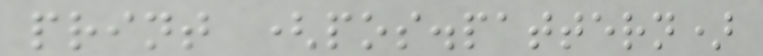print (pos.pattern)
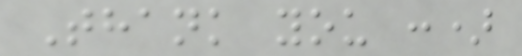Thank you :)
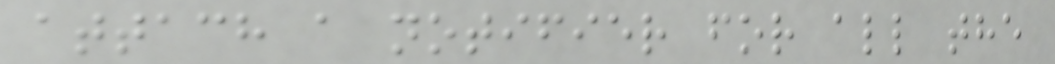attach a notifier for all the
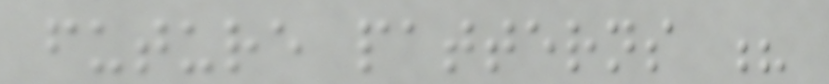future patterns ?
